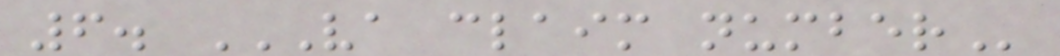6. VA CLAIM NUMBER
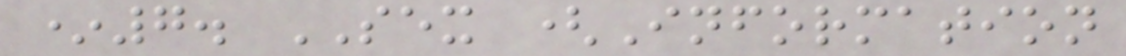*7. SEX (Information
